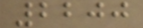2200
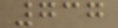737
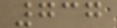737
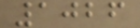1026
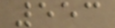553
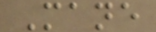Mane
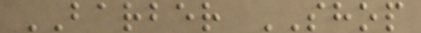BARBER SHOP
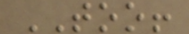TOO!
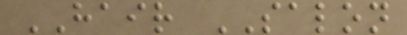HAIR SALON
